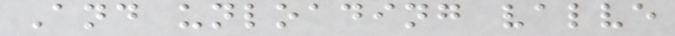And unloading valve
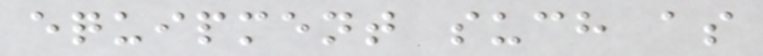equipment such as
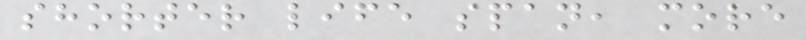shorter life span, more
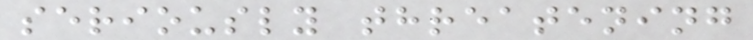seriously threatening
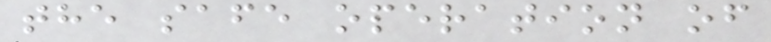the safe operation of
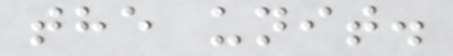the unit.
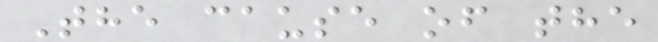The cause of the
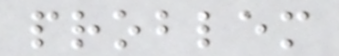problem
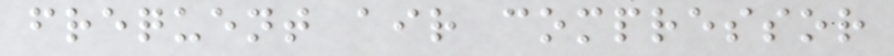frequent air compressor
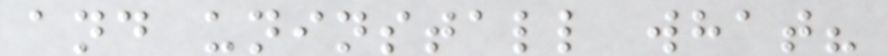and uninstall what?
